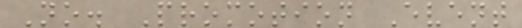No. Promotion Event
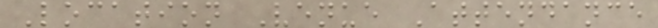Location Venue Attendance
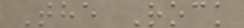The Rock
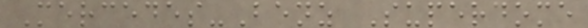Mercedes-Benz Superdome
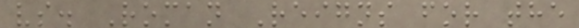vs. Roman Reigns for the
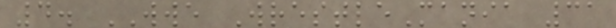4. WWE WrestleMania 31
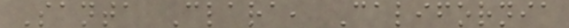Santa Clara, California
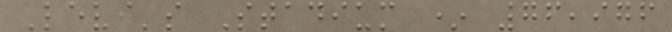Levi's Stadium * 76,976
